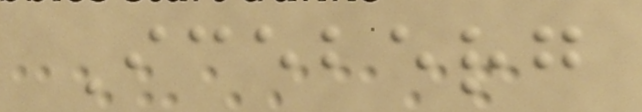Iceberg
